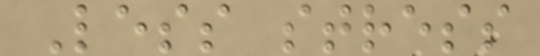Less stress
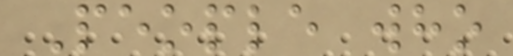People who
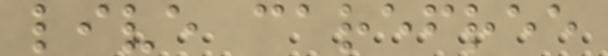live carefree
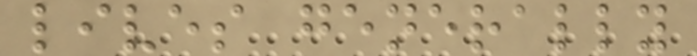lives generally
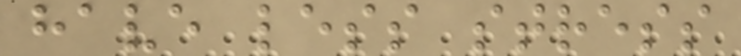have less stress
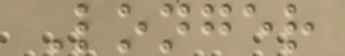Longer
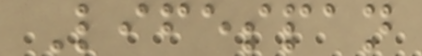Lifespan
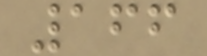166
